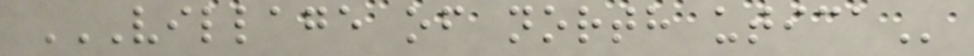VILLAGE OF NORTH UTICA
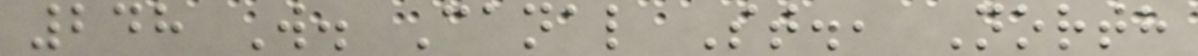248 W. Canal St., North
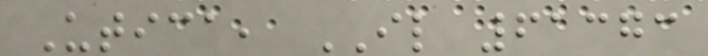Utica, IL 61373
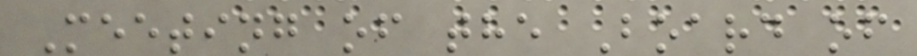Meeting of the Board of
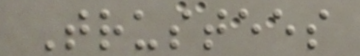Trustees
